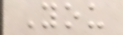You
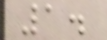1.
